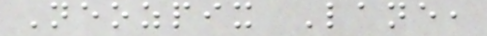Neozpix Lane,
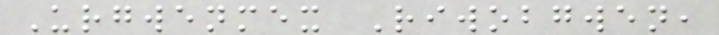Urgwenmex Riwobgwen,
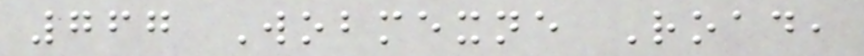767 Wobmexne Road,
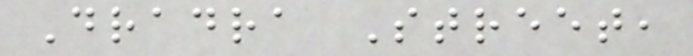Dradra Street,
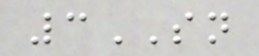3SN
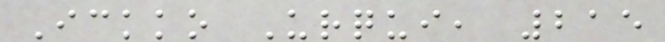Ickko Urqui, 215
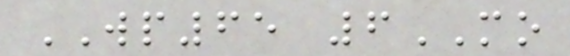WP65 6MO
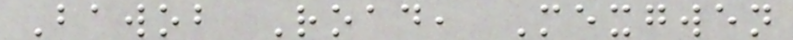Bawob Road, Mexgwen
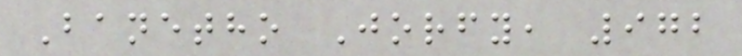Banetho Jorfy, 972
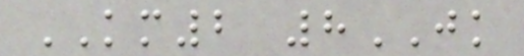KM2 8JK
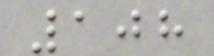108
